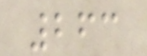263
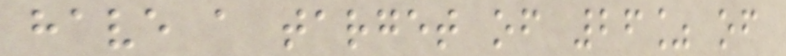have a target of 26% of
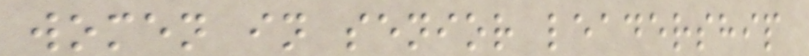women in senior leadership
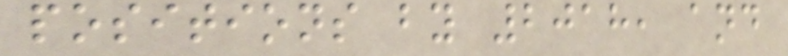positions by 2018, and
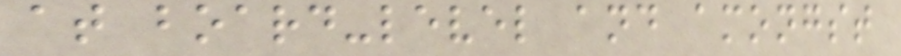at board-level and amongst
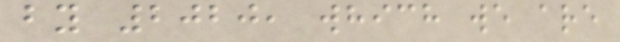by 2020, which we are
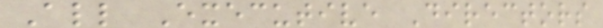All Executive Directors
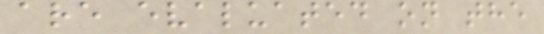are evaluated on the
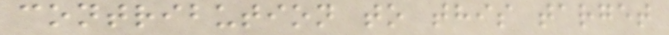contribution to this target
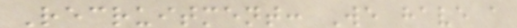Recruitment: We have a
